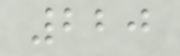220
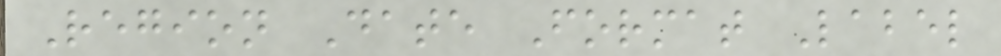Region Date Format Label
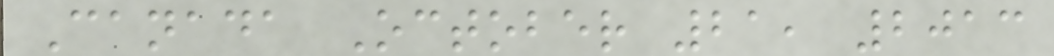Canada October 21, 2013
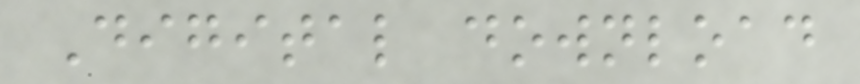Digital download
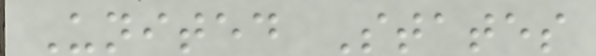United States
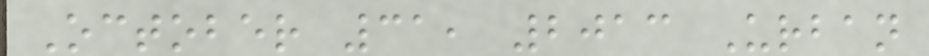October 31, 2013 Urban
